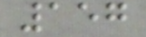157
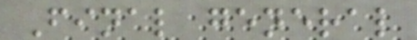Final general
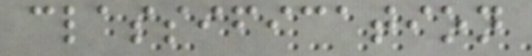classification
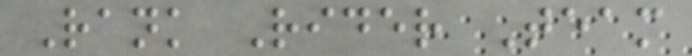Rank Rider Team
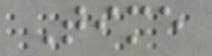Time
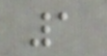1
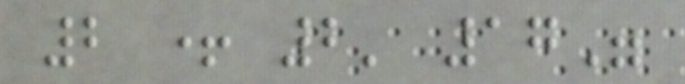2 + 2' 17"
